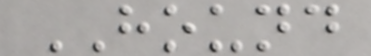HOUND
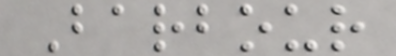Barbour
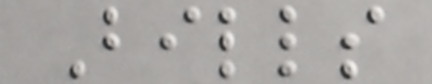Bills
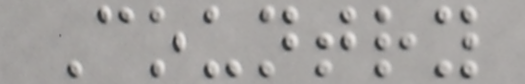Country
